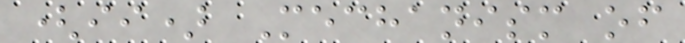(ii) Mechanism of
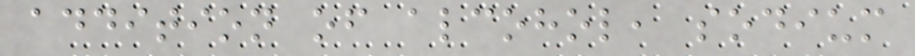addition of alcohol, sodium
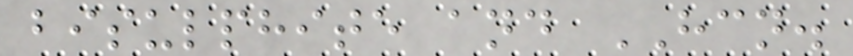bisulphite and HCN.
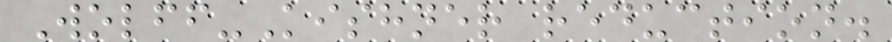Wolff-Kishner reduction.
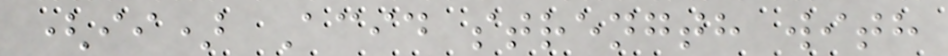(ii) Acid strength with
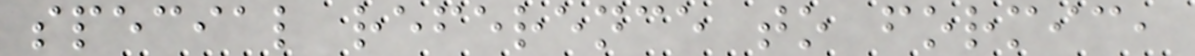special reference to formic,
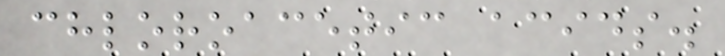chloroacetic acids.
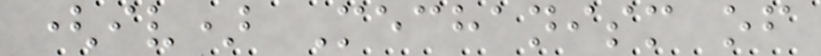(iv) Mechanism of
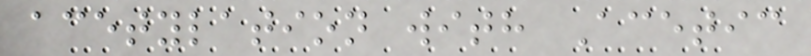acetylation with Acetic
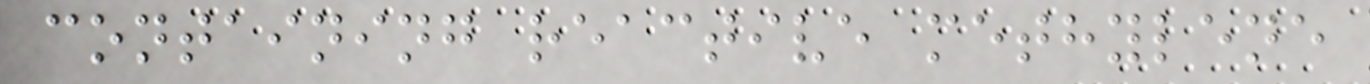containing reactive methylene
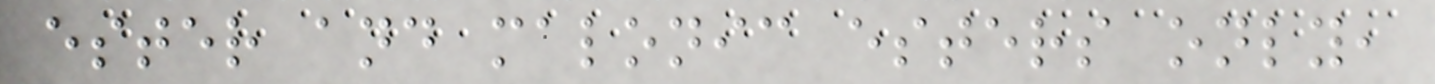ester and malonic esters only,
